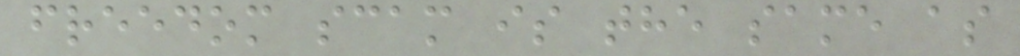freedom scam is the same as
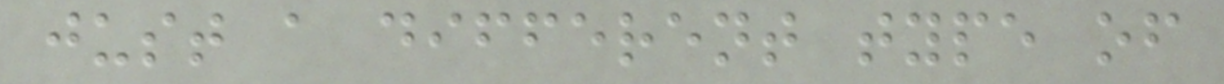just a different type of
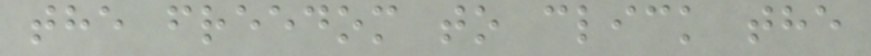the freedom to click the
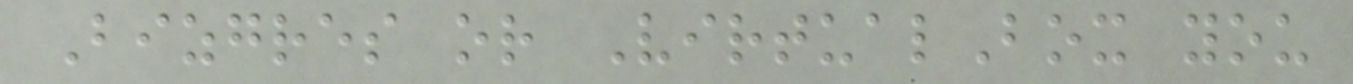Bizgres or VirtualBox you
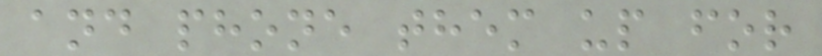and phone them up for
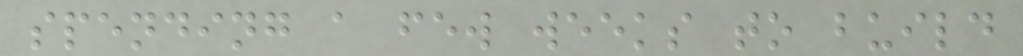spending a few weeks to build
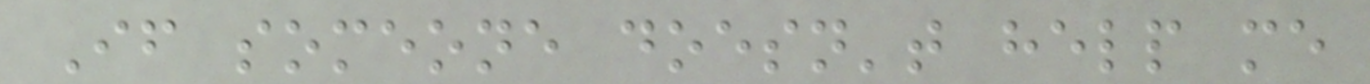If someone doesn't help me
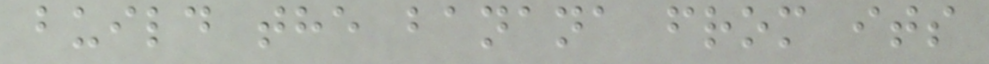build the banana from its
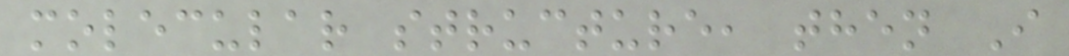molecular structure, then I
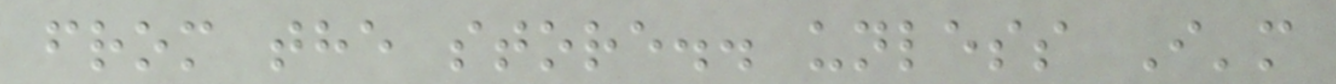from the store.. unless I'm
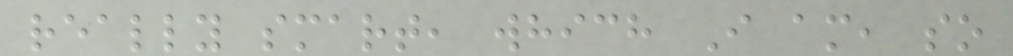really smart, which I am, so
